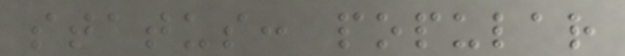status: popular
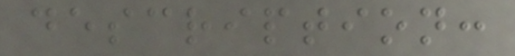description:
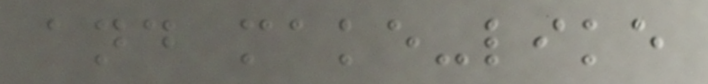and make-like
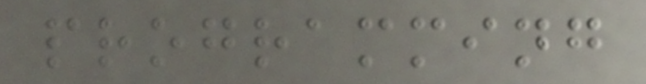programming
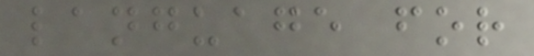language for
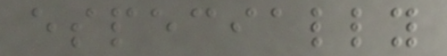especially
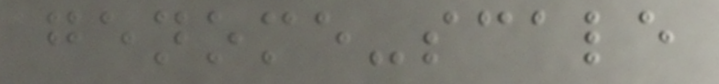genome-scale
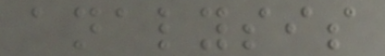analysis
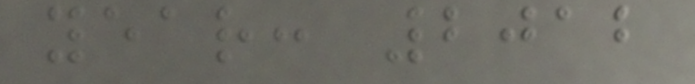year: 2012
